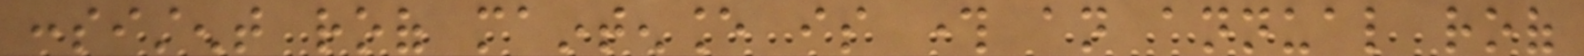consistent roof maintenance is through an annual roof
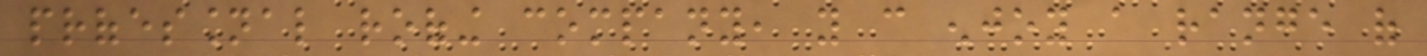professional roofing company, you can enjoy a range of
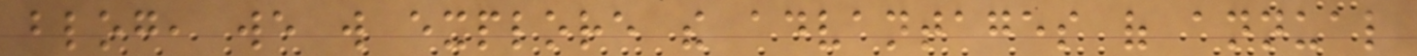blog, we will explore the advantages of annual
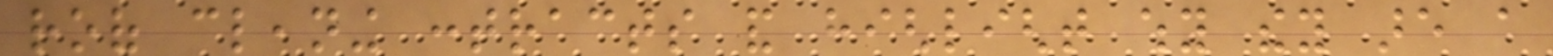roof cleaning contracts and highlight why they are a
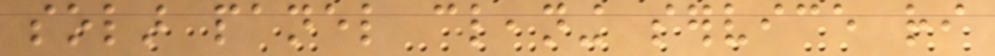solar panel cleaning service ri
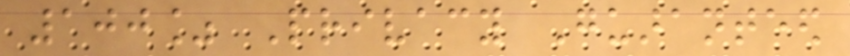100% Privacy Guaranteed
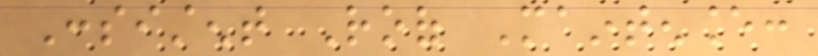Consistent Roof Maintenance:
